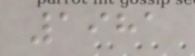1981
